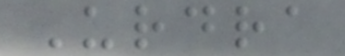Urdra
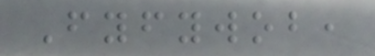Fyfywob,
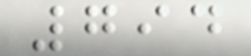794
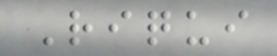Riqui
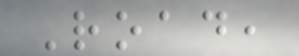Road,
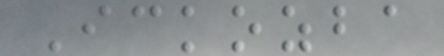Ickozba
